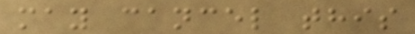may cancel this
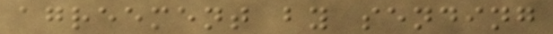agreement by sending
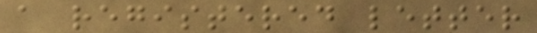a registered letter
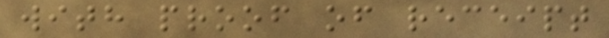with proof of receipt
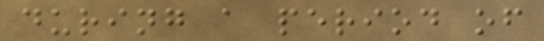during a period of
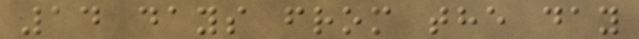14 days from the day
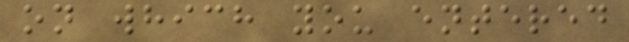on which you entered
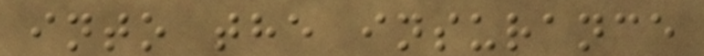into the insurance
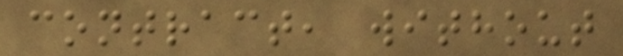contract, without
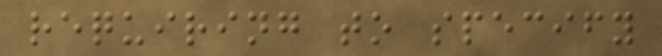requiring to specify
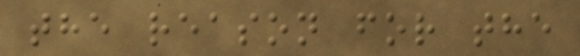the reason for the
